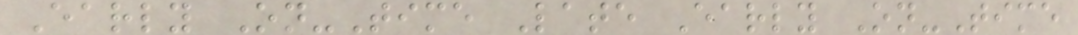Early On-Time Late Early On-Time
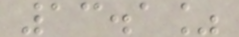13.1%
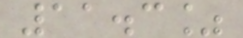11.3%
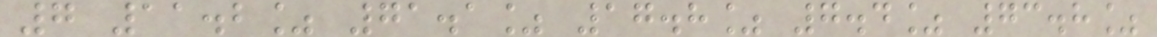7 11.2% 71.1% 17.8% 7.4% 73.8%
